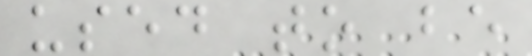used to be
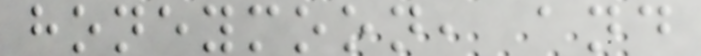honeymoon, and
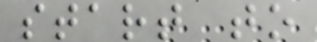start to
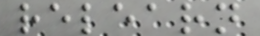relearn
